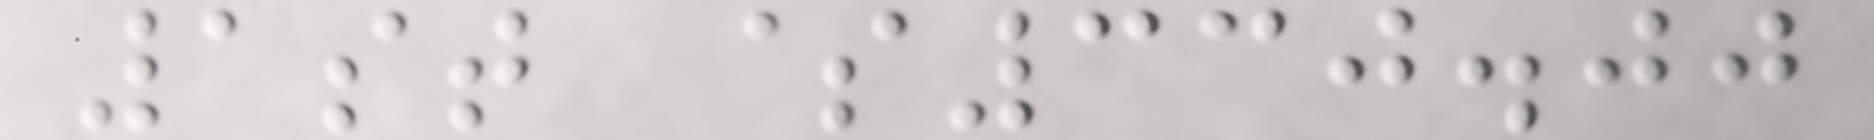1st $330.00
